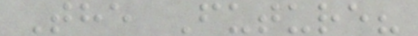The Future?
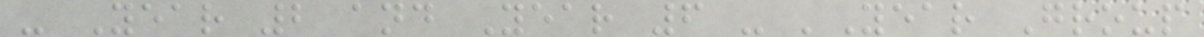- Year 2 and Year 6 - 'Year Group
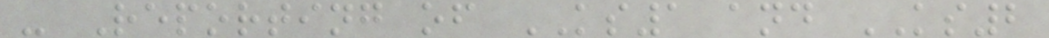- Reporting of KS1 and KS2
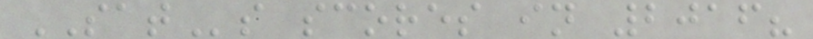SATs scores in 2016?
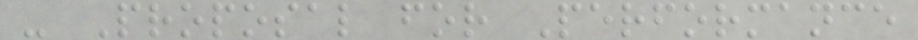- Proposal for Performance
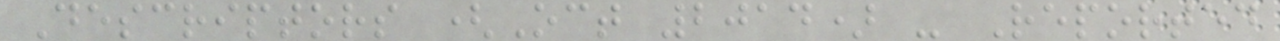Descriptors (Oct 2014) - Reported
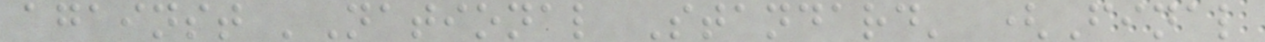against 'National Standard' (Final
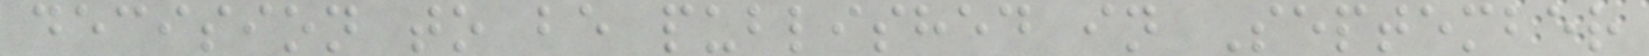decision to be published in September
